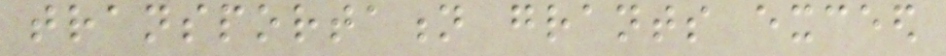transportation grants exceed
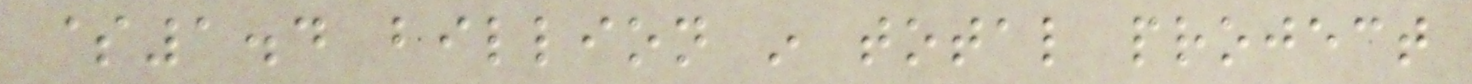$1.4 billion in total project
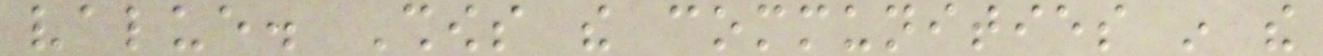value. Shows the communities in the
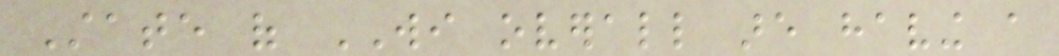State of WI overall are having a
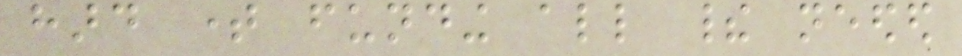hard time funding all their needed
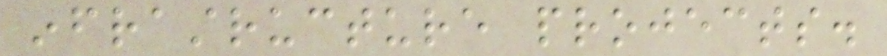infrastructure projects.
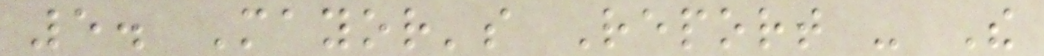5. Mayor's Report - The
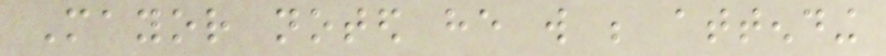Mayor noted he will be attending
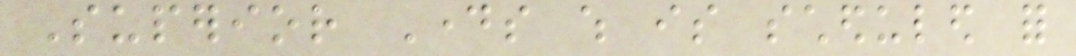Superior Days which is scheduled for
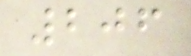206
